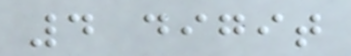4 digit
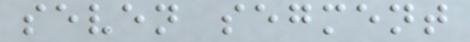seven segment
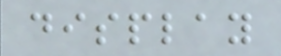display
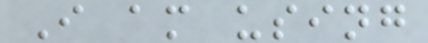I am using
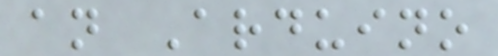an Arduino
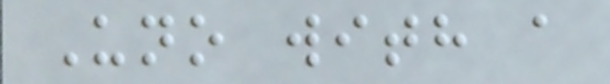Uno with a
